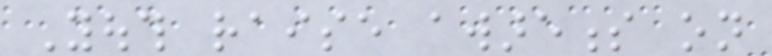Youth raise awareness on
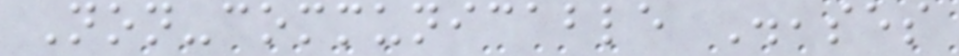Non-communicable Diseases
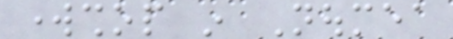workshop in Noumea
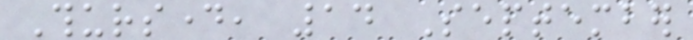Thursday, 14 September
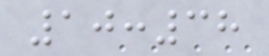10:38
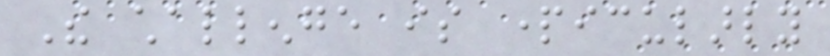The challenge is particularly
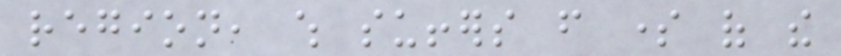region, which suffers from some of the
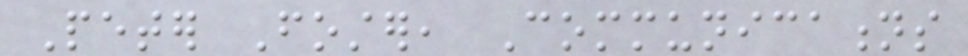Peter Foster, Communications
